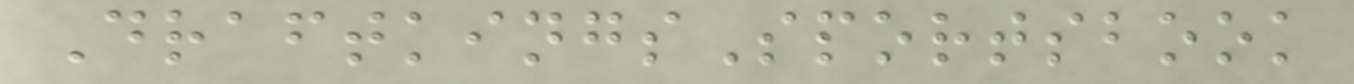DraftkingsSportsbook
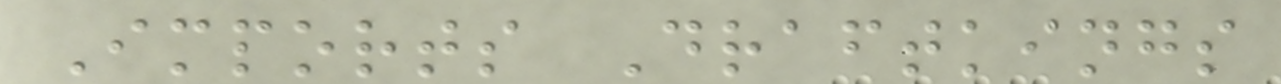Imports Draftkings
